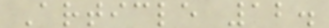Article 12.
